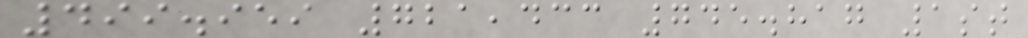499.959 721,433 745.817 1st
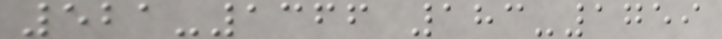521-1366 183-1759
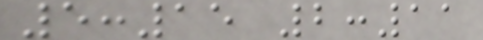5:15 2:11
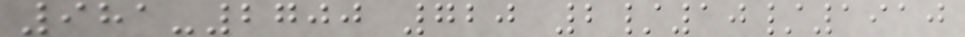981-2700 720 2/10/1910
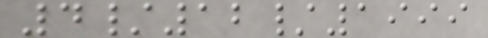4/12/1999
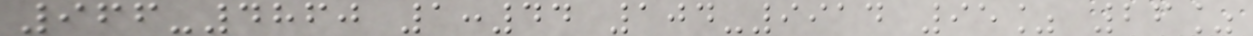966-4860 1:44 104-9914 95% 26%
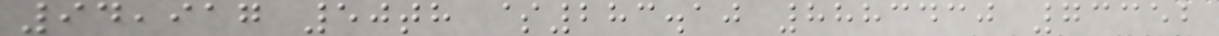94,917 50th $283.10 8883430 73352
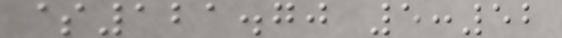$121.70 5:52
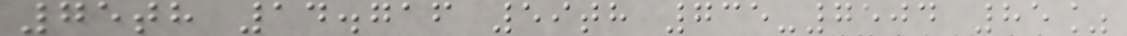75th 14.716 59th 735-7504 85%
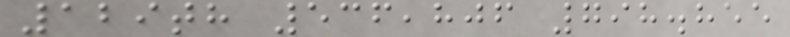129th 536,806 798.855
